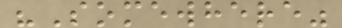"Somewhere"
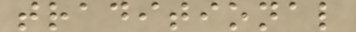traditional
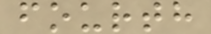fourth
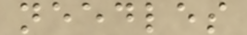needles
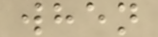when
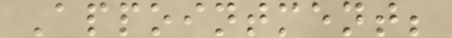Appointment;
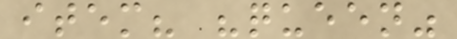item? "queen"
